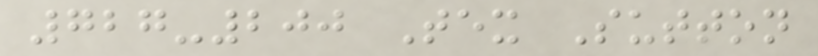727-200 Tex Sutton
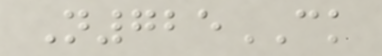N725CK
